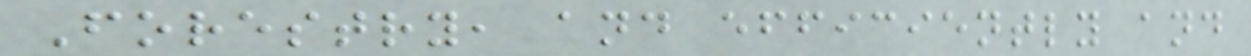Forestry, and efficiently and
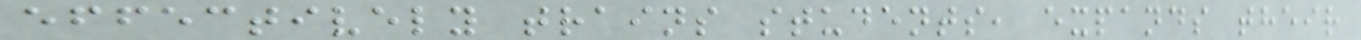effectively trains students, expands their
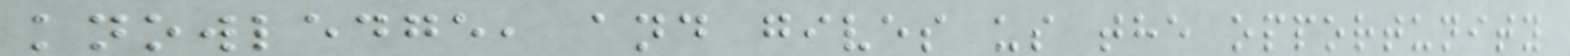knowledge, and gives us the opportunity
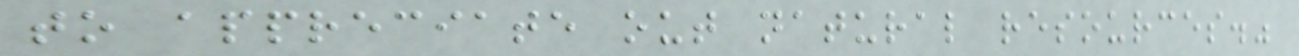to appreciate out natural resources."
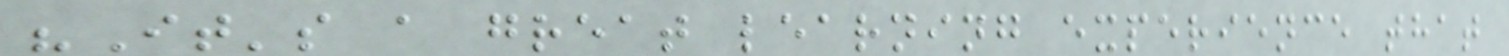"It's a great learning experience that
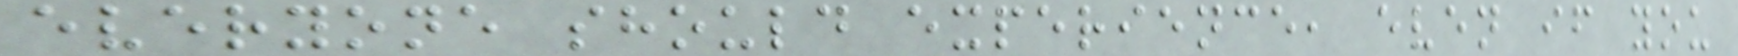everyone should experience, even if you
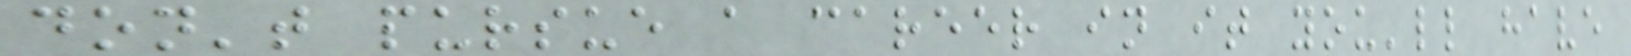don't pursue a career in it you'll have
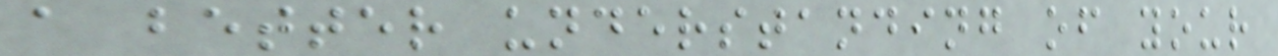a better understanding of your
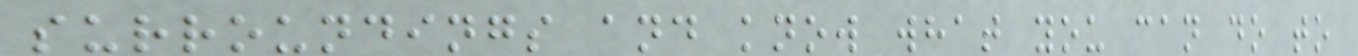surroundings and know what you can do to
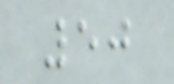50
